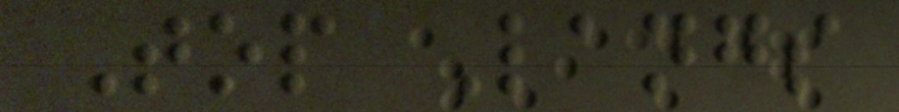Top Langs
